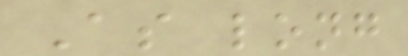As long
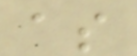as
